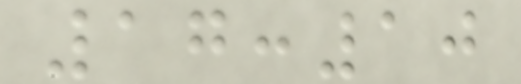17:10
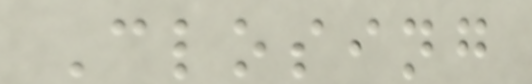Closing
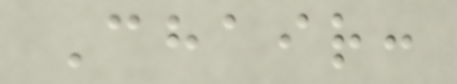Chair:
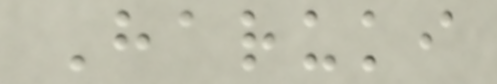Haruki
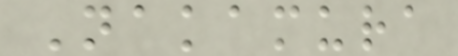Nakamura
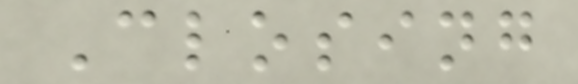Closing
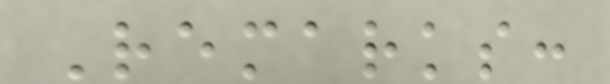Remarks:
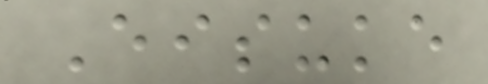Eisuke
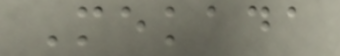Mekada
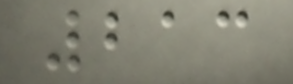213
